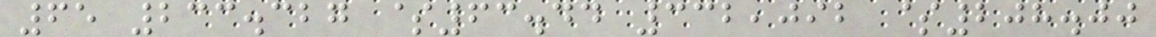65 233.327 $63.44 332,092 $208.00
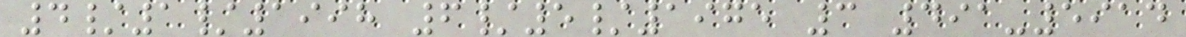4/1/1998 6/5/1975 3 491-5914
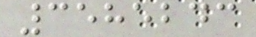3585243
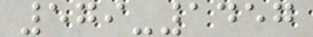579-1457
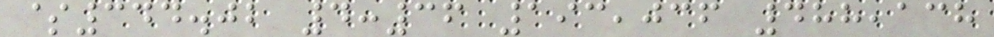$344.02 4:36 193,036 488,138
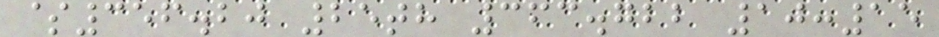$356.20 25th 363.722 10:15
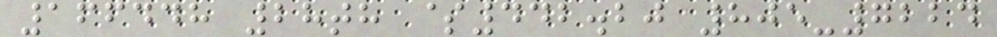166448 28th $442.20 805-7224
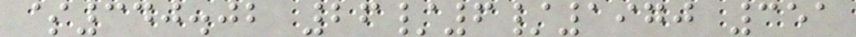$340.02 26/6/1970 351
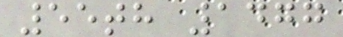55th 1477
